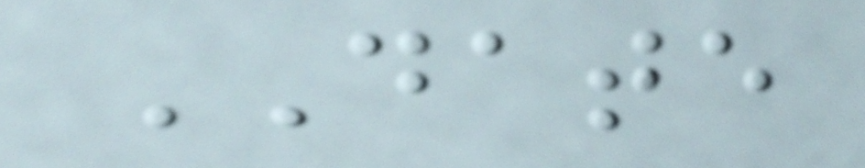DATE
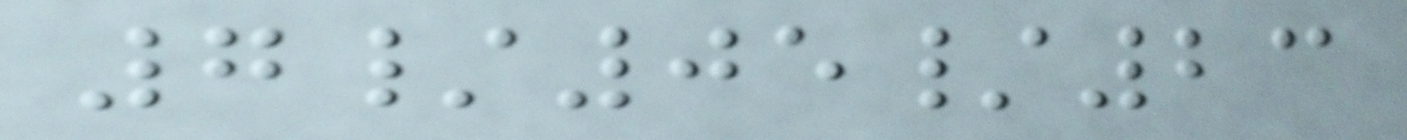7/05/23
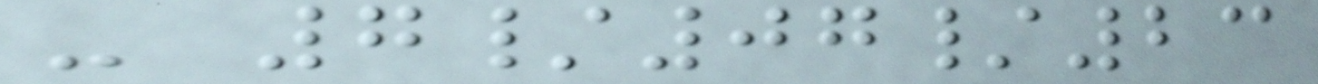- 7/07/23
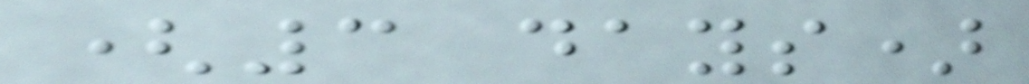(3 days)
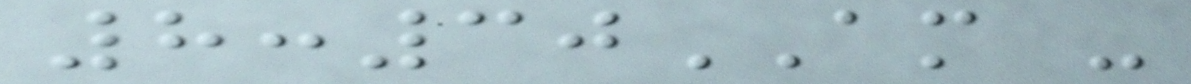8:30AM -
